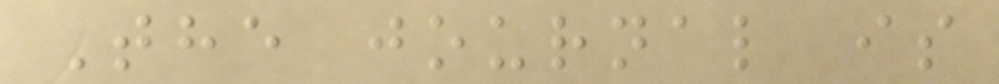The journal is
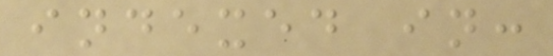indexed in:
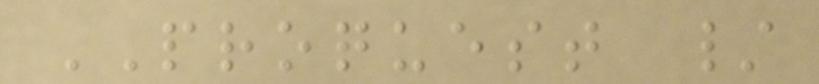PROQUEST /
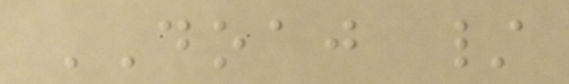DOAJ /
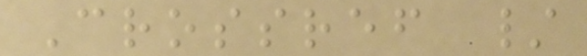Crossref /
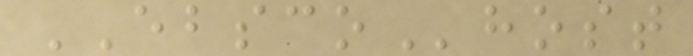EBSCOhost
